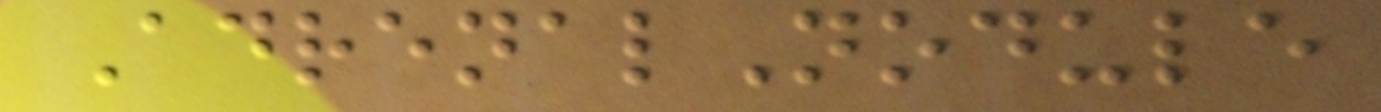AdrenalNodule
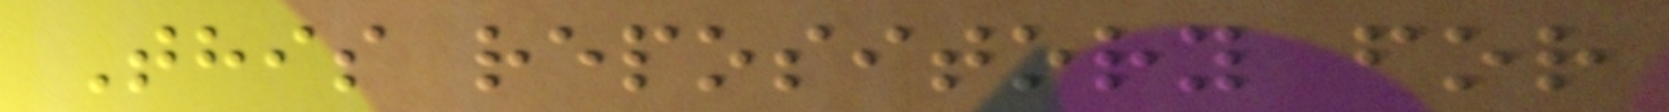This repository for
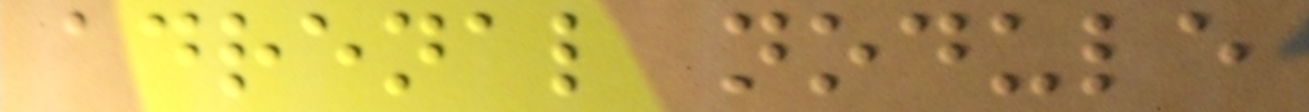adrenal nodule
